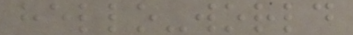hello-world
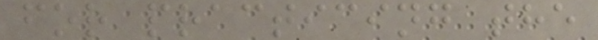for practicing the
